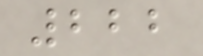222
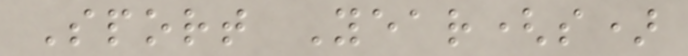Sport Year(s)
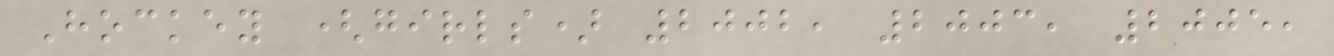Hockey (girls) 2002, 2003, 2005,
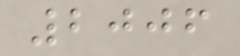2006
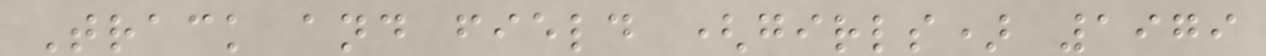Track and field (girls) 1979
